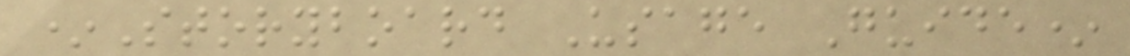*Storyboard Usage Guide*
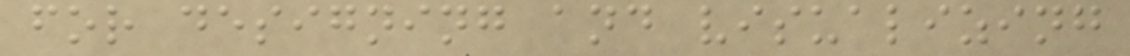for designing and visualizing
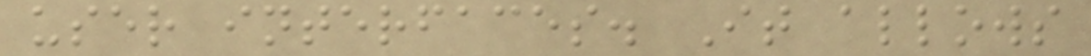user interfaces. It allows
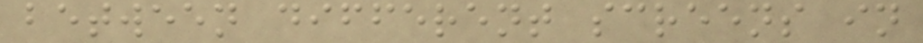between different screens in
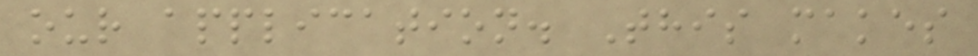our application. This makes
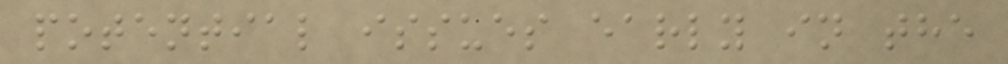potential issues early in the
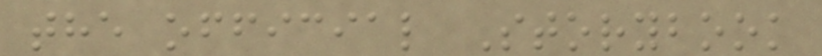the official Storybook
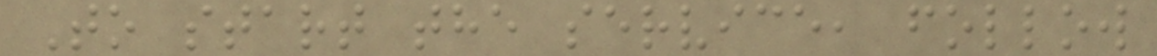To start the service, follow
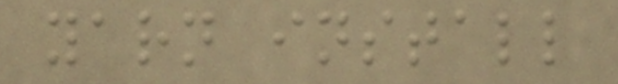yarn install
